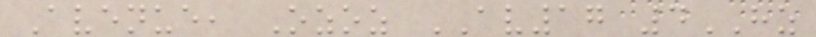Avenue, Ozoz AV17 4HZ
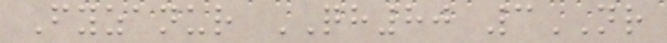Fyzanur QH80 3NR
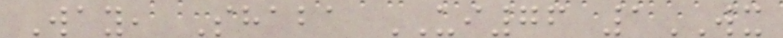Way, Shaba UI76 1WX
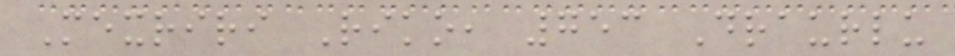Mexriri Riko, 753 Draurlu
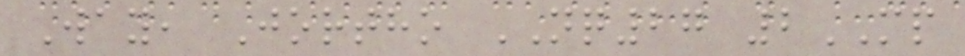Way, Jortho NQ27 2MP
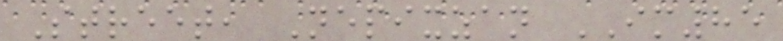Street, Nepixzan IM85
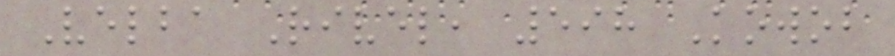Velba Rivel, 598 Kowob
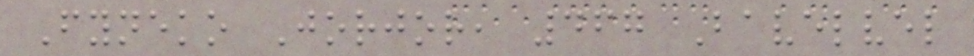Fyneko Jorjor, 467 Bavelvel
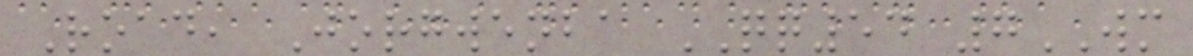Road, Jorgwenba QQ54 7WM
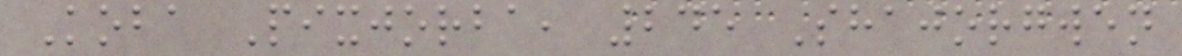Koba Pixjorba, 245 Shajorgwen
